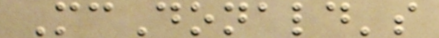McDonald's
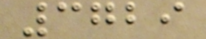3729
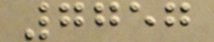7757
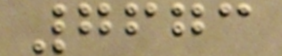7673
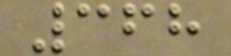368
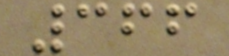366
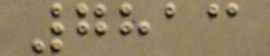7813
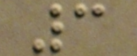3
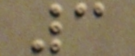3
